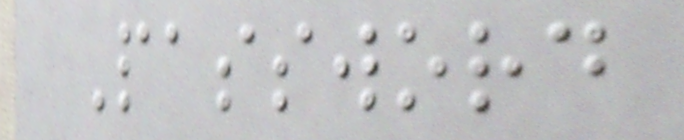Password
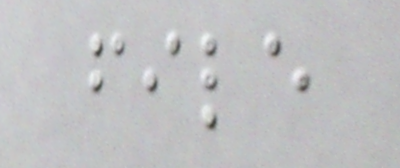file
